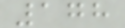178
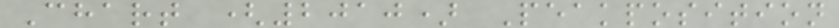Chart (2010) Peakposition
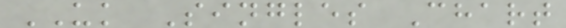UK Singles Chart
